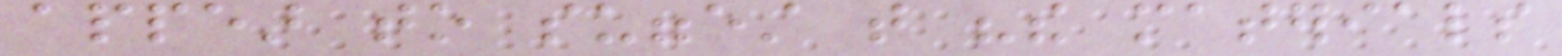appear to suggest that "the materials
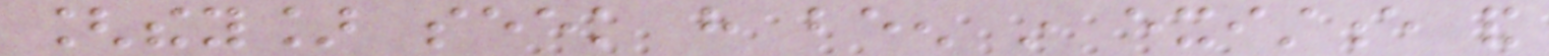[they] seek have been in existence and
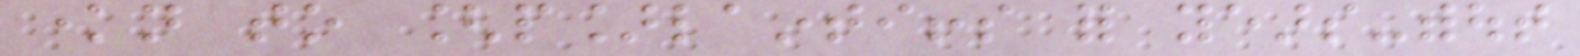known to [p]laintiffs for years-without
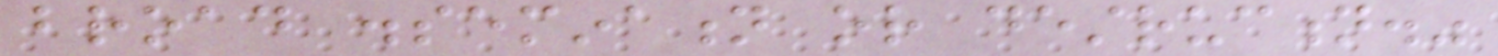broad dissemination or destruction."
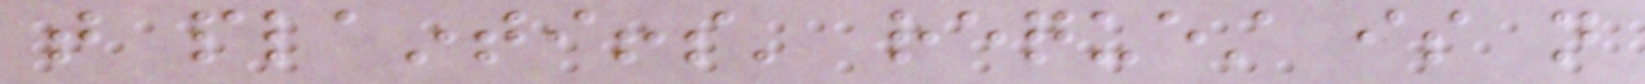that plaintiffs' request is not
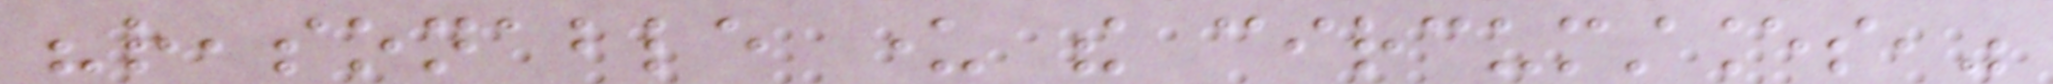"reasonable under the circumstances,"
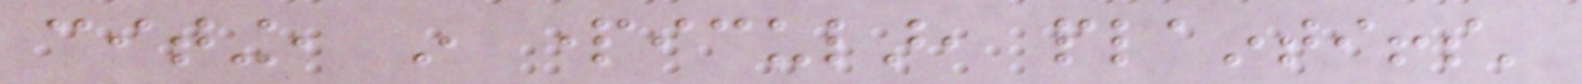citing, in particular, plaintiffs'
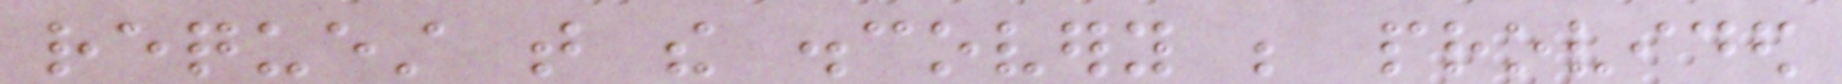request that the discovery be provided
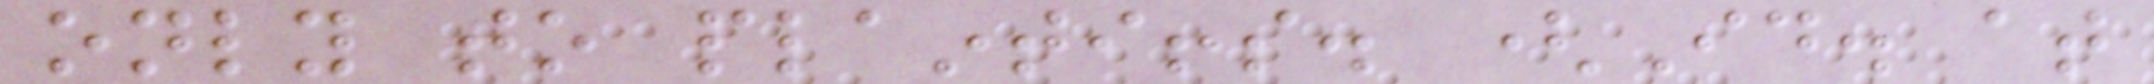only to plaintiffs. (Id. at
